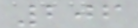206
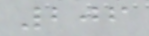206
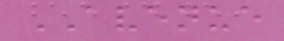AVENUE
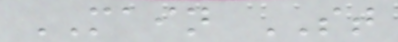MAIN ST
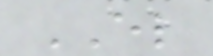EL
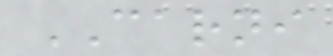CARNI
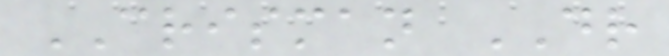CRISMAN DR
